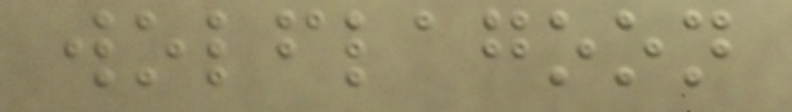wolflagoon
